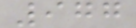977
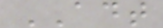ADT
